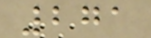271
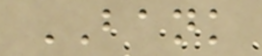BANK
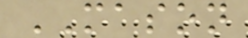MASON
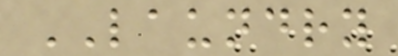LAUNDRY
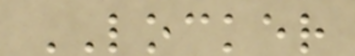LOCKER
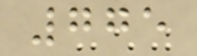775
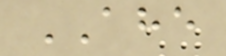AHE
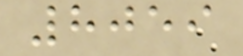8059
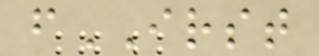fIRST
